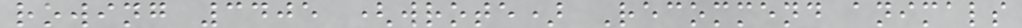rowing 3405 (wrote) Recommend animals
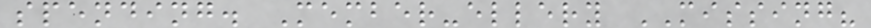spending. Member-ellery MISSING?
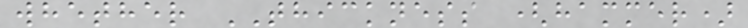whether THICKNESS (hammer)
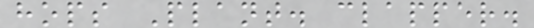hops Plant. clapper.
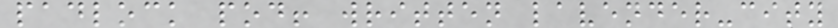padlock pod! written lavender-city
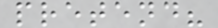pretend?
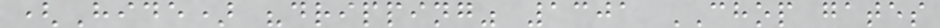(Hide) "dripping" 1301 CHOP gates
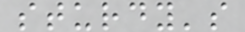sturdy's
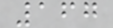167
